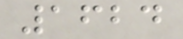1624
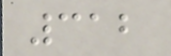312
